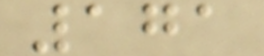171
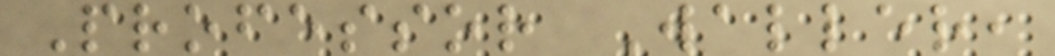Professor Waller,
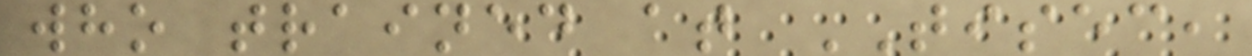who trained at TISEC,
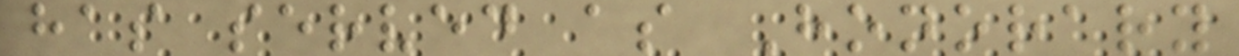has served as Honorary
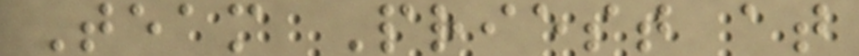Team Priest at
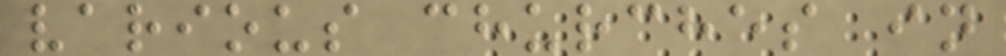various churches in
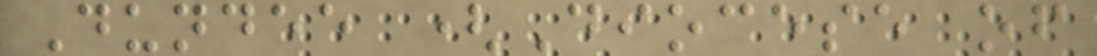Dundee (Diocese of
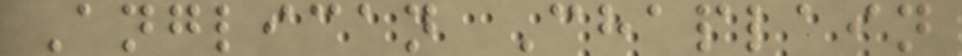Anglican Chaplain
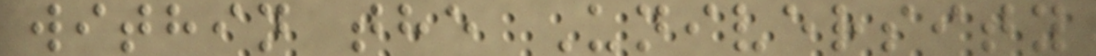within the University
